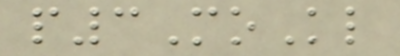p3MoKl
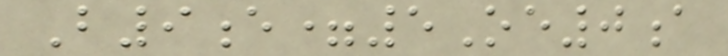B9e=5Oe0a
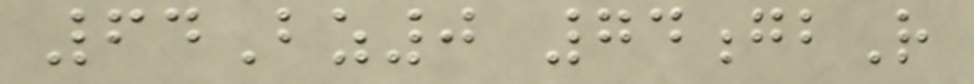64Bz0 74gbR
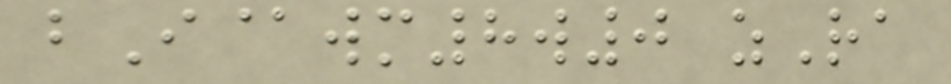bI@wm8w0 zRa
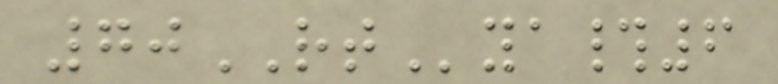70RTya#6
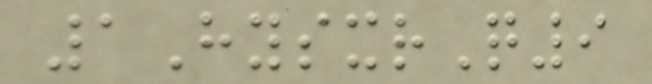1HysxrQ9
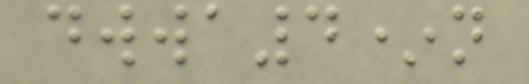dwwa4*n
